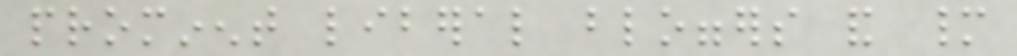prominent liberal bloggers and many
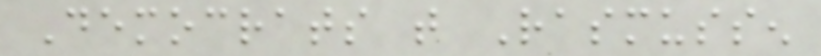Democrats that Rasmussen
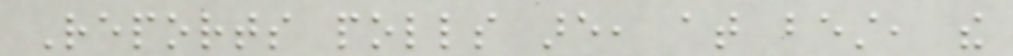Reports polls are, at best, the
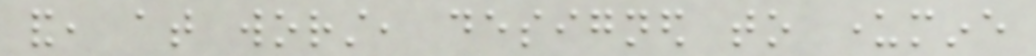and, at worst, designed to undermine
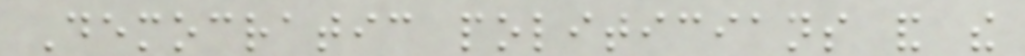Democratic politicians and the
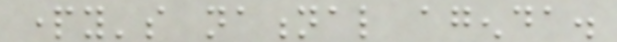party's national agenda.
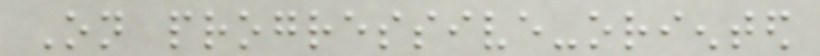On progressive-oriented
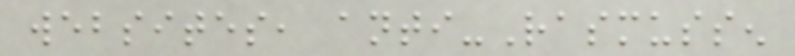websites, anti-Rasmussen
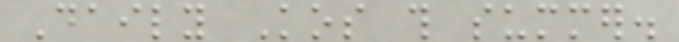Daily Kos this summer.
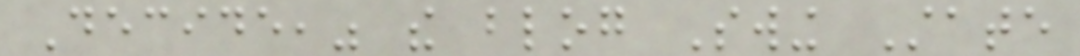Decide," the blog Swing State
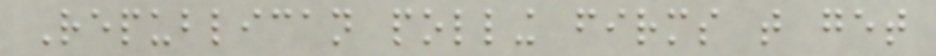Republican polling firms that get
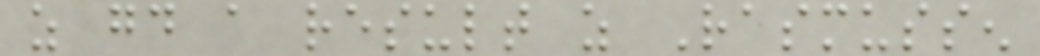as good a result as Rasmussen
